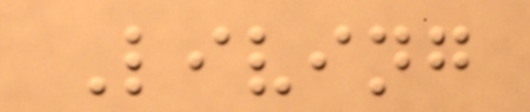Living
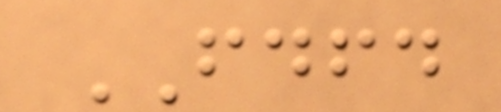FDFD
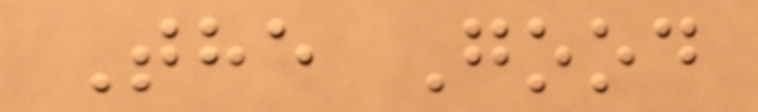The Good
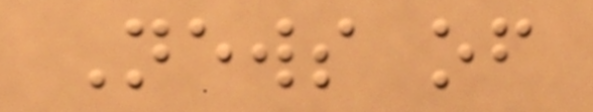News of
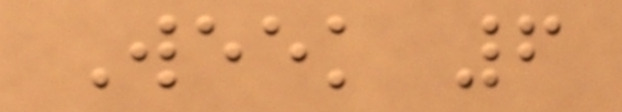Week 6
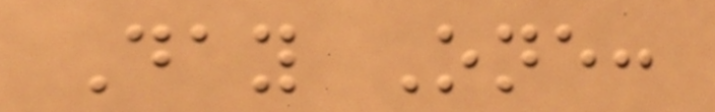Day One:
